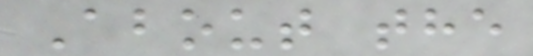About the
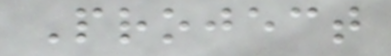Project
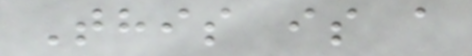This is a
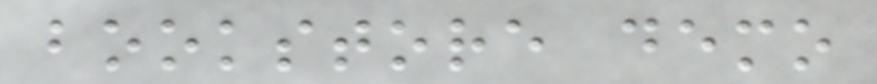bookstore demo
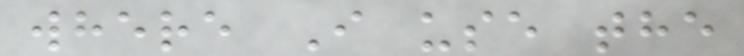where I use the
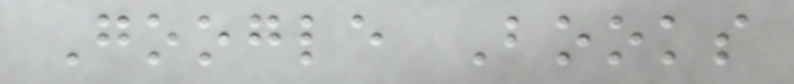Google Books
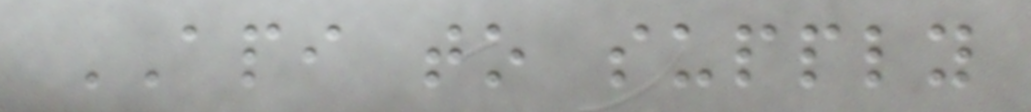API to supply
